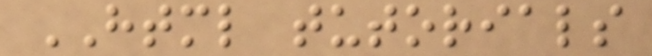HTML tutorials
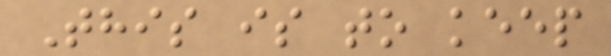This is to keep
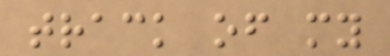track of my
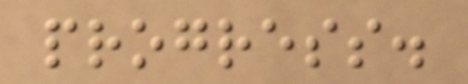progress.
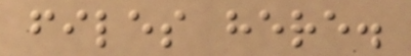files here.
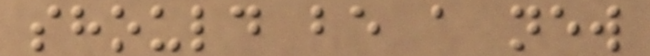should be a new
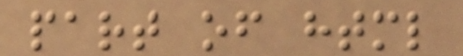part of html
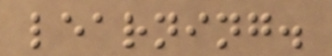learning.
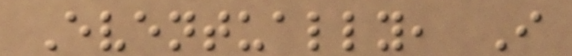Eventually, I
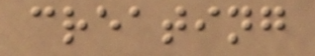creating
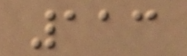113
